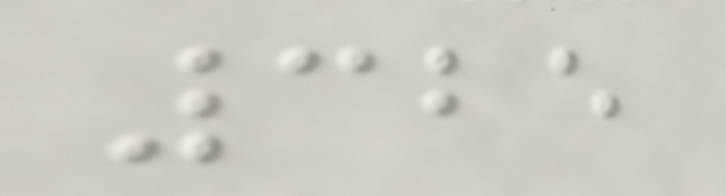325
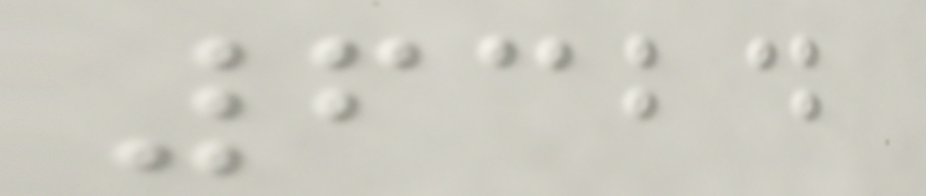6324
